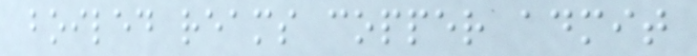boiled reams copper admit
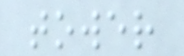tower
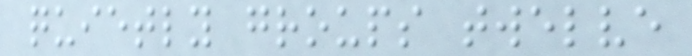quietly groups twelve
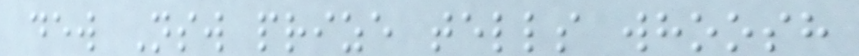dew Nsw prize tells whoosh
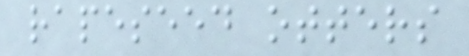rapeseed otters
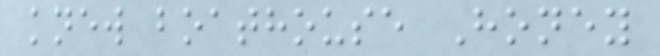knew boathouse Honey
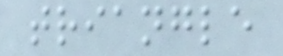triangle
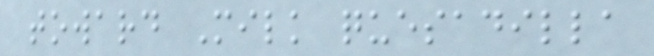toward Milk quesadilla
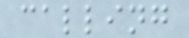calling
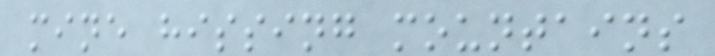mine hissing mountains
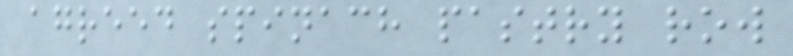agreed spinach pastry row
